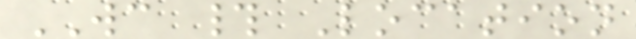WC # Location
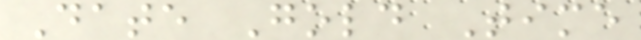Date Gold Time
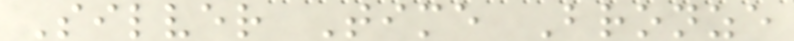Silver Time Bronze
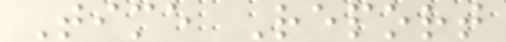Time Report
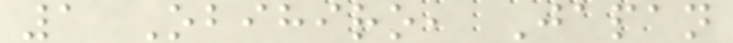1 Obihiro, Japan
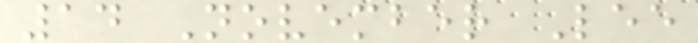14 November Lee
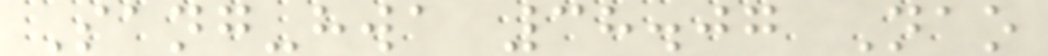Sang-hwa 38.07 Nao
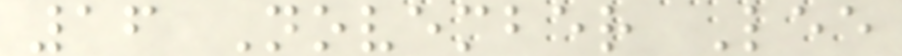16 November Lee
